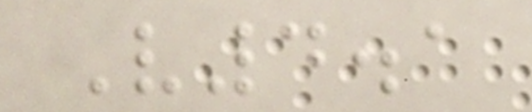V4.1
